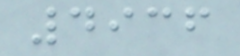4936
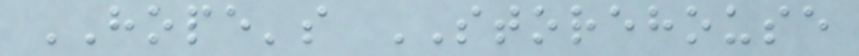HOPE's STOREHOUSE
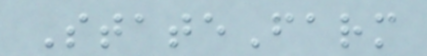StateFarm
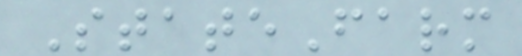StateFarm
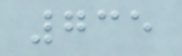735
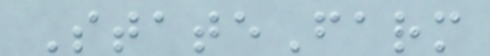StateFarm
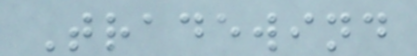Tradewind
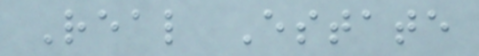Real Estate
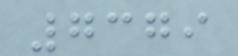7379
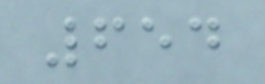654
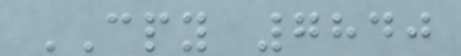CPY 7840
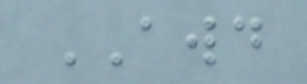AWD
